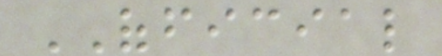OFFICIAL
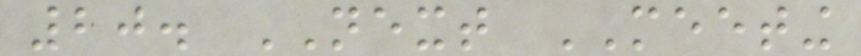20. NEXT MEETING
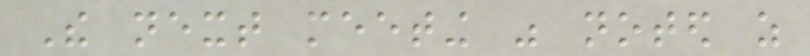The next meeting was noted as
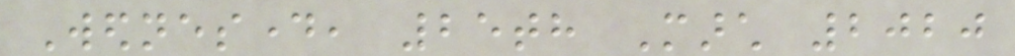Wednesday, 25th March 2020
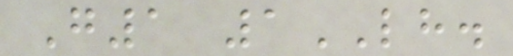G1 1LH.
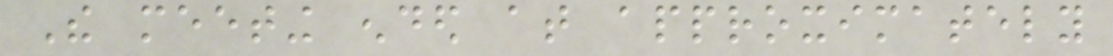The meeting ended at approximately
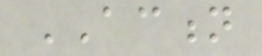ACTION
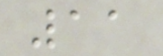11
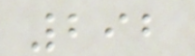292
